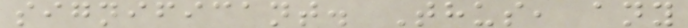significant. Thus, any
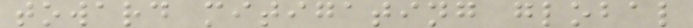toward mitigating global
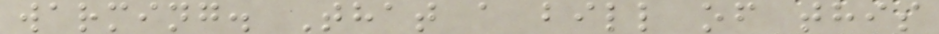warming. That a bill of this
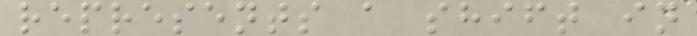represents a shift in
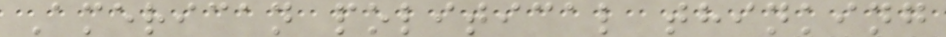American political thinking
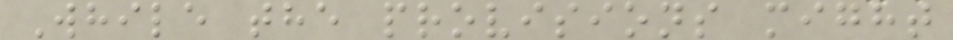While the provisions might
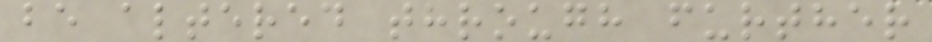be altered through further
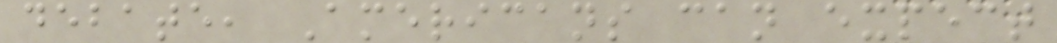debate, Americans can expect
